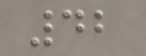42
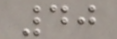40
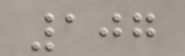107
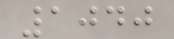1040
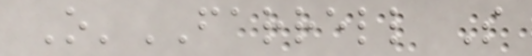O'FARRELL S
